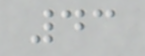43
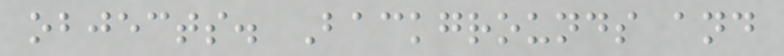objects. Backgrounds and
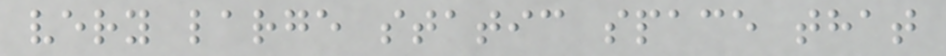very large static space that
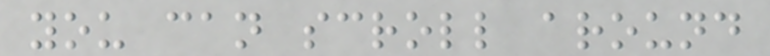you can scroll around
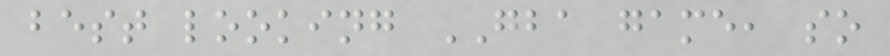best looking GBA game, so
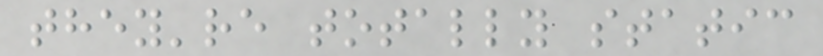they're totally static
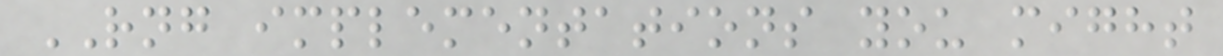RNG implementations you might
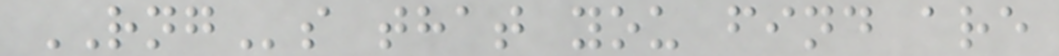RNGs that you find are
